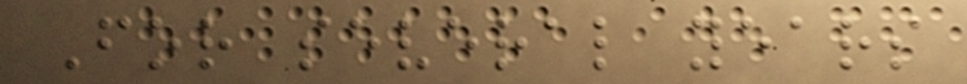For several years
